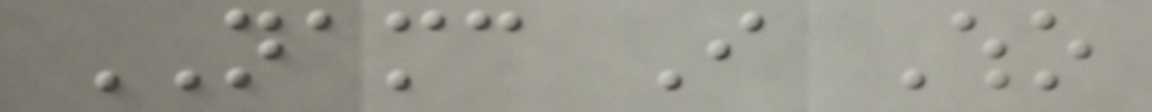NAMC I Who
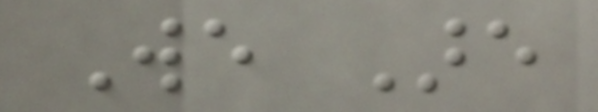We Are
